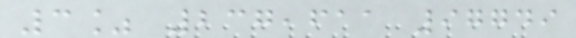3% 237,611 97749
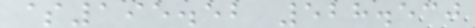$195.52 528.530
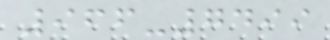966-7499
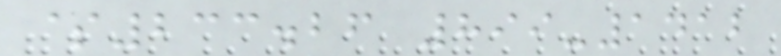$233.26 899-1412
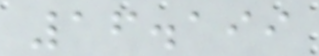16.199
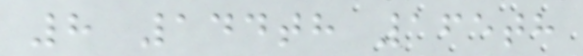8 144th 165th
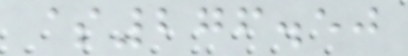$276.50
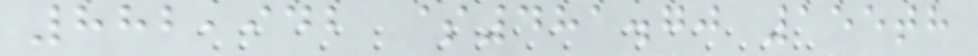882,942 $481.70 155th
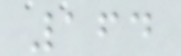164
